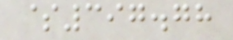$397.78
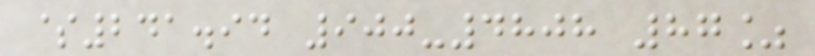$241.94 900-4808 87%
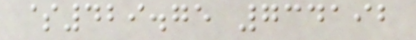$429.75 734192
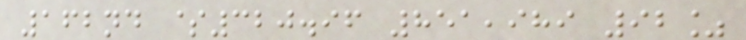162nd $320.96 851,989 92%
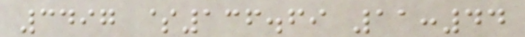3497 $136.69 11:44
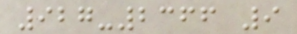927-2366 9
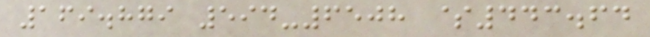169.879 594-6508 $443.64
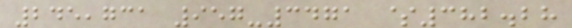245,731 957-3471 $382.28
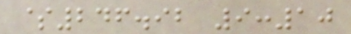$246.92 9:10
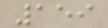159
